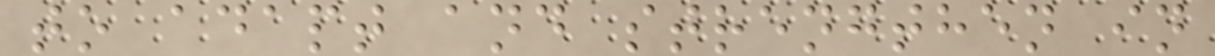to adapt and strengthen in
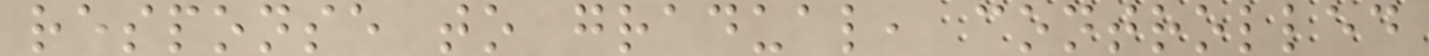response to gradual, controlled
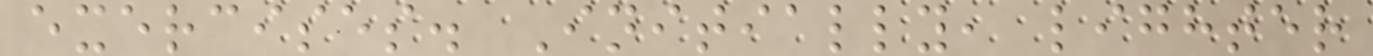exercises. Initially, lighter
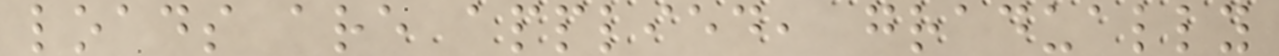loads are applied, gradually
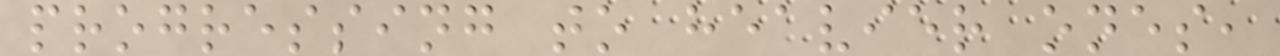progressing to heavier ones,
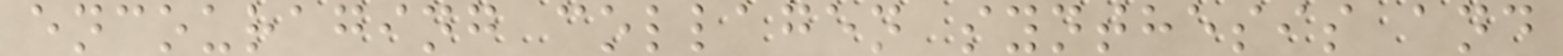encouraging collagen synthesis and
